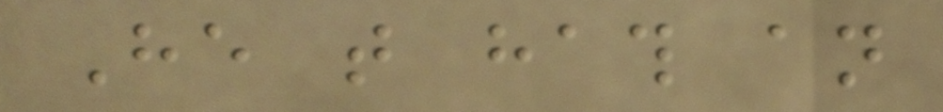He that hath an
